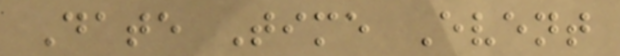Date Time Event
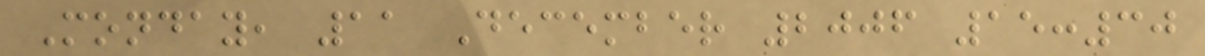Monday, 11 December 2006 15:30
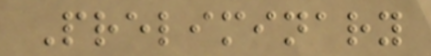Preliminary
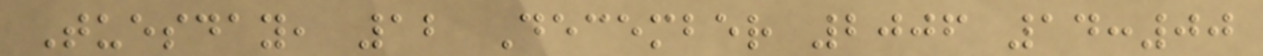Tuesday, 12 December 2006 14:00
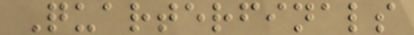Quarterfinals
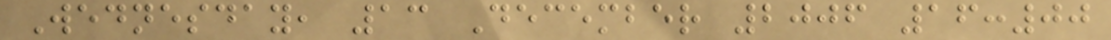Wednesday, 13 December 2006 16:00
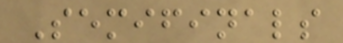Semifinals
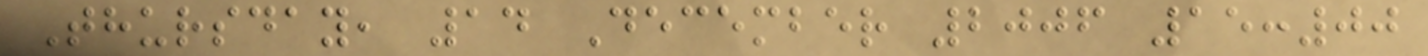Thursday, 14 December 2006 15:00
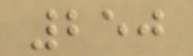250
